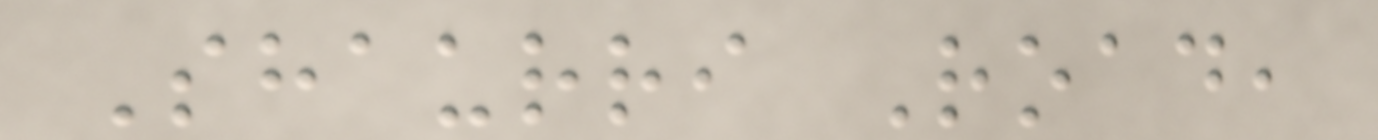Shaurri Road,
